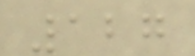127
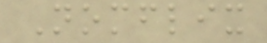Nomflix
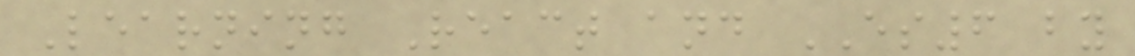Learning React and ES6 by
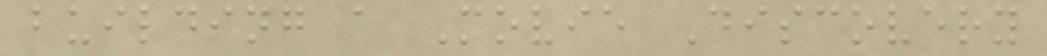building a Movie Discovery
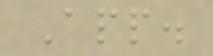App.
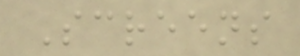Screens
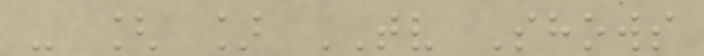- [ ] TV Shows
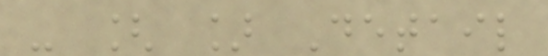- [ ] Detail
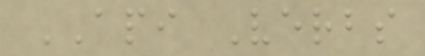API Verbs
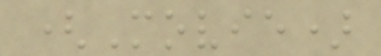(Movie)
